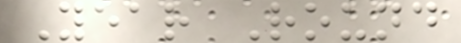Year Round
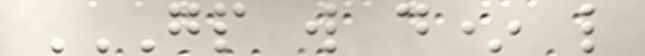GP W D* L
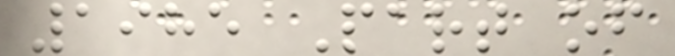1985 Part of
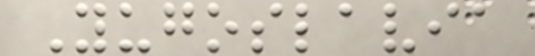Yugoslavia
